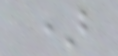)
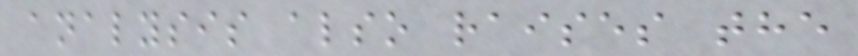analysis also raises the
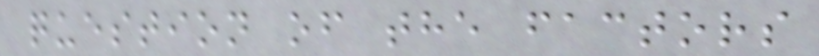question of the factors
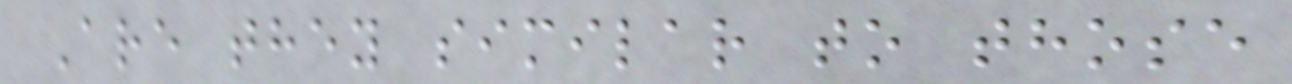Are they similar to those
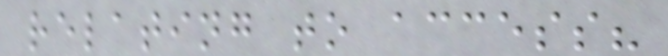relating to access?
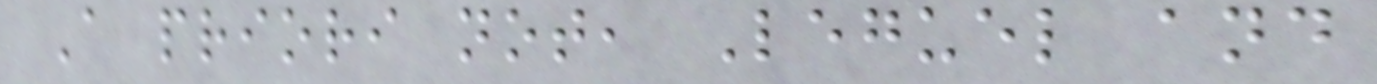A priori not, Leguel and
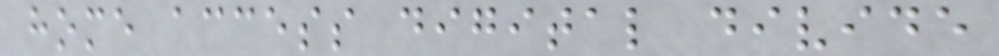home access digital divide
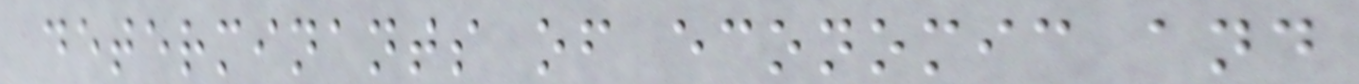determinants of economic and
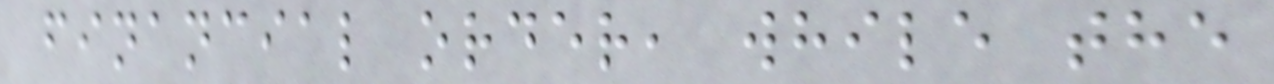financial order, while the
